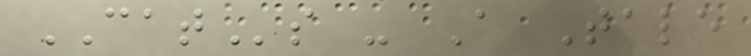CATs - A Tale
